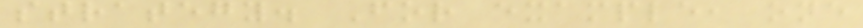strategy. For example, one
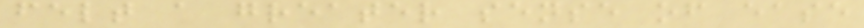felt a greater sense of ease
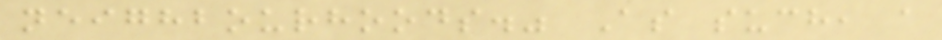neighbourhoods." As such, a
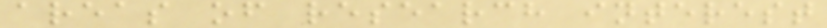areas of research interest
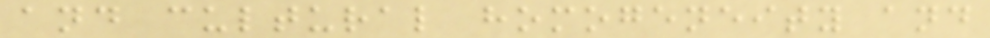and cultural homogeneity and
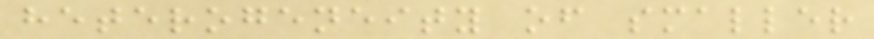heterogeneity of smaller
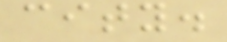city.
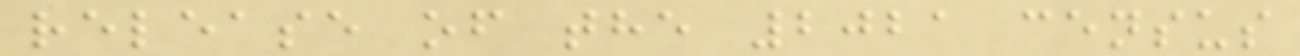release of the 2021 census
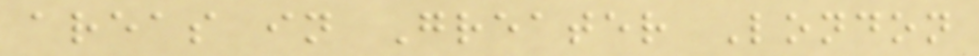areas in Greater London
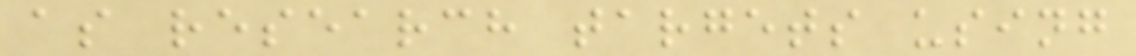as research targets using
